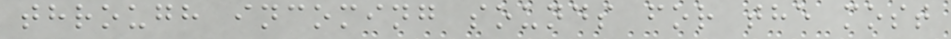through incoming sounds for the most
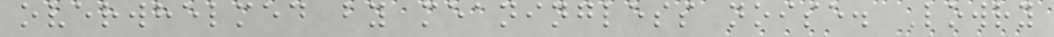overwhelmed by meaningless noise. Lowry
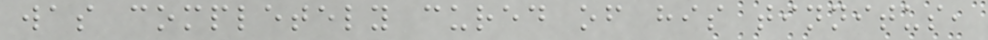was completely cured of his tinnitus,
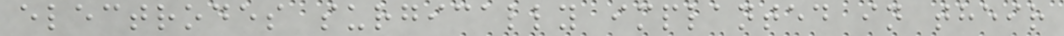electrodes surgically implanted in their
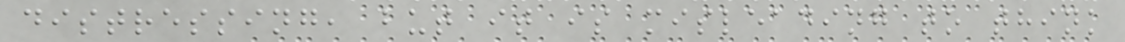distressing, but it is misleading to think
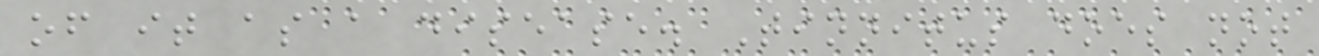of it as a disease. Tinnitus does not
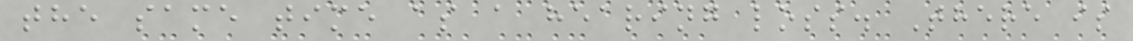the same time as a hearing loss. There is
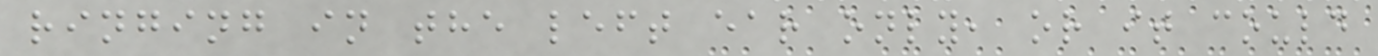ringing in the left ear only, or it could
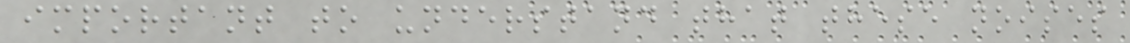important to understand that these noises
